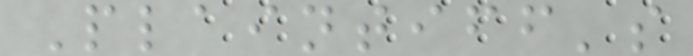Plaintiff's
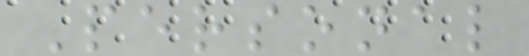Personal
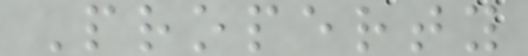Property
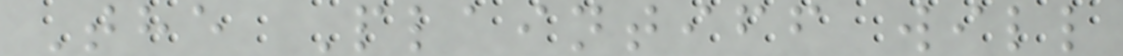The Plaintiff will
